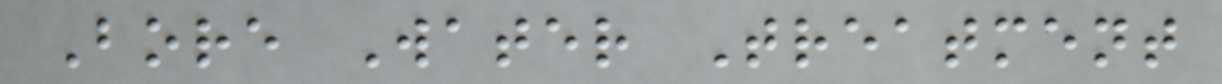Bore Water Treatment
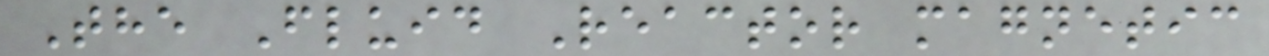The Fluid Reactor magnetic
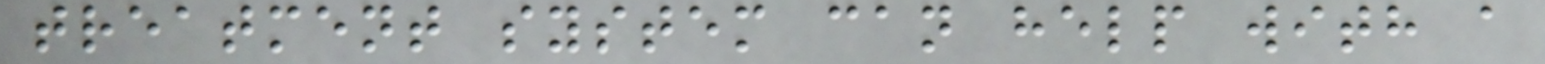treatment system can help with a
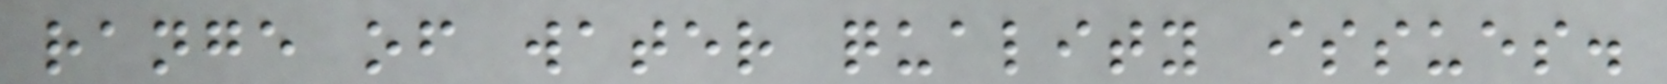range of water quality issues.
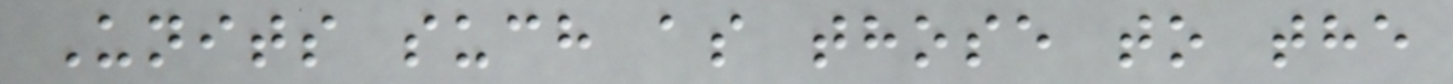Units such as those to the
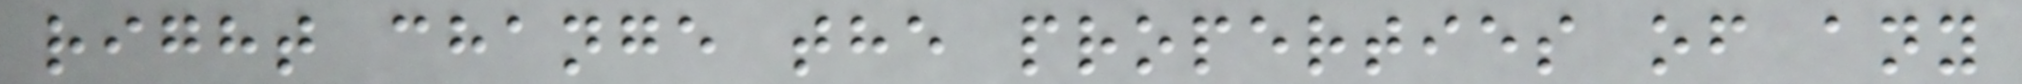right change the properties of any
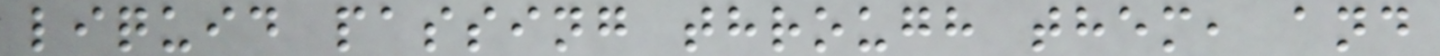liquid passing through them, and
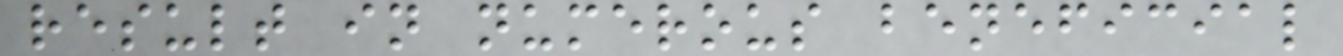result in numerous beneficial
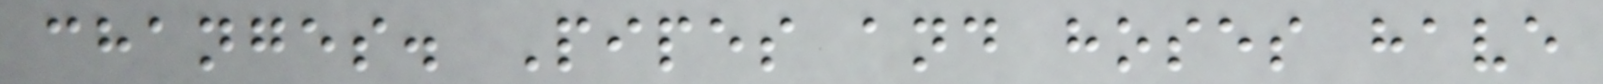changes. Pipes and hoses have
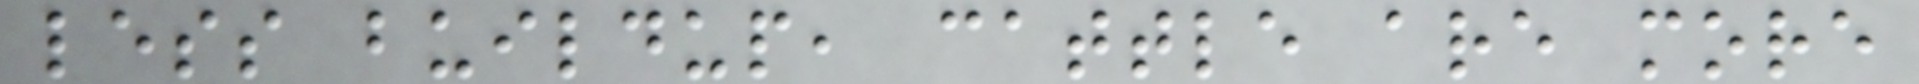less buildup, cattle are more
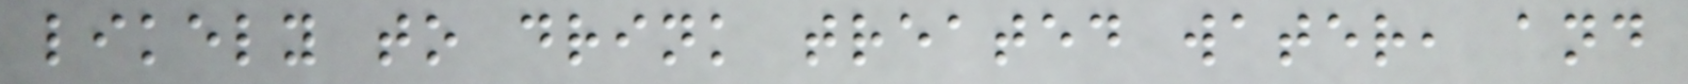likely to drink treated water, and
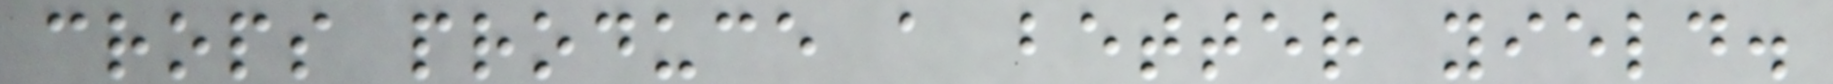crops produce a better yield.
